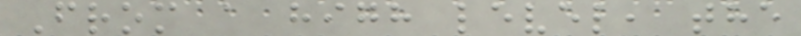From a high level, the
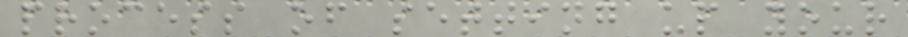process of setting up your
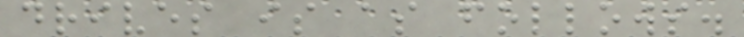drives is as follows.
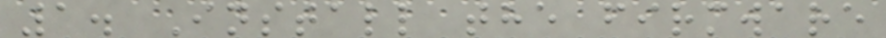1. Install the firmware
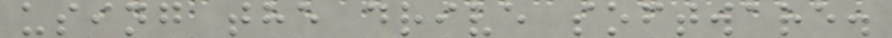using the drive software.
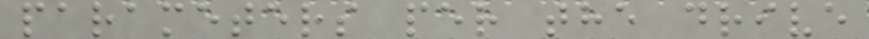parameters per the drive
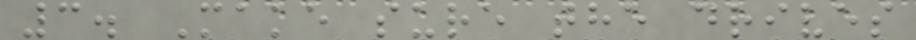3. Make sure the drives
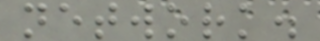network.
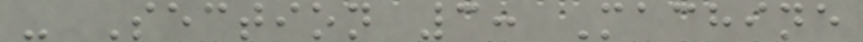- Section 3: Machine
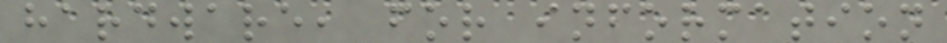hardware, for information
